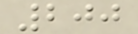200
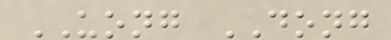UONG DONG
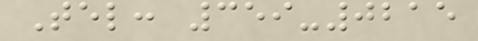Tel: 359-0215
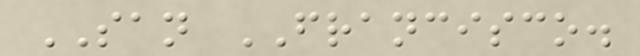SAN FRANCISCO.
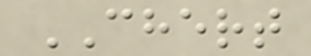CHERT
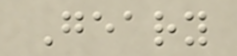Geary
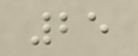25
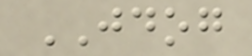JDOG
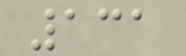131
